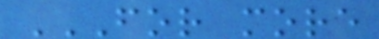FOR MORE
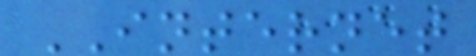INTERNET
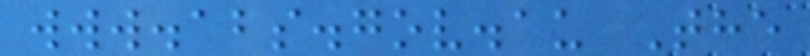www.abs.gov.au The
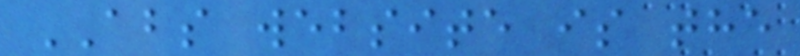ABS website is the
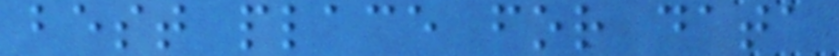best place for data
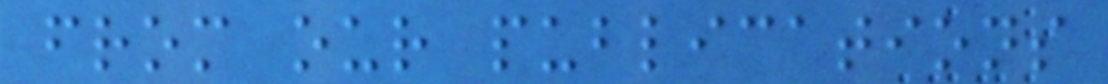from our publications
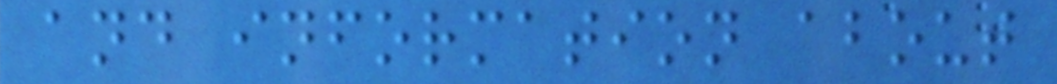and information about
